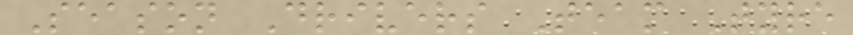Season Drivers Team Tyre
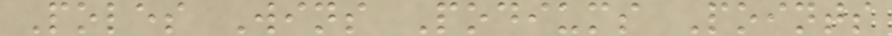Poles Wins Podiums Points
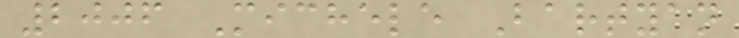2006 Michele Bartyan
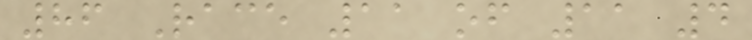86 Race 11 of 11 4
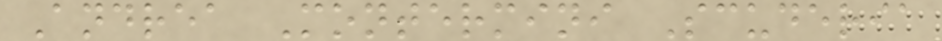Andrea Montermini Scuderia
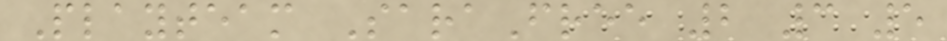Playteam SaraFree 2 3 5
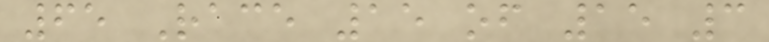65 Race 15 of 15 3
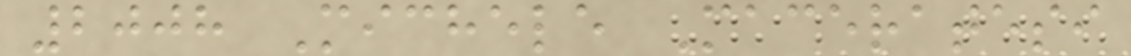2008 Michele Maceratesi
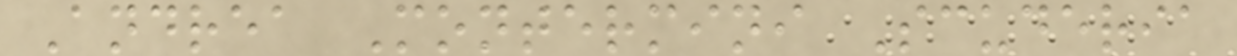Andrea Montermini Scuderia
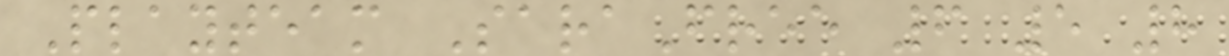Playteam SaraFree 6 5 8
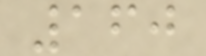160
